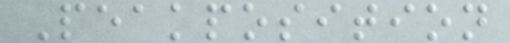Peakposition
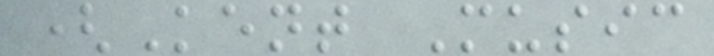(Kent Music
